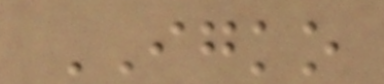IGKO
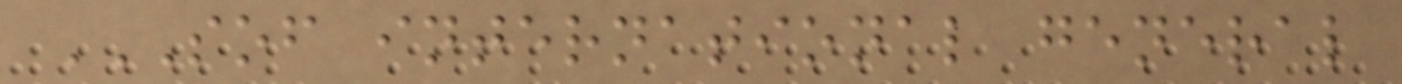SOF INTERNATIONAL GENERAL
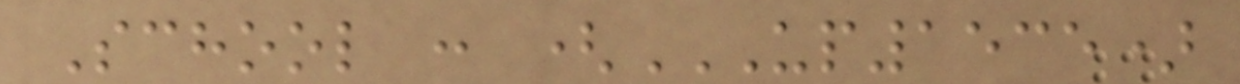School : (UP1535)
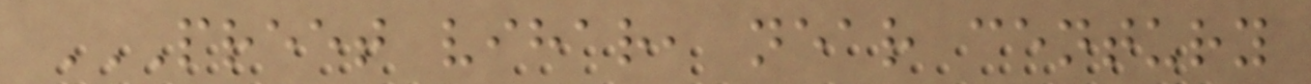PREET VIHAR, NEAR CENTURY
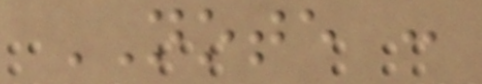NOTE :
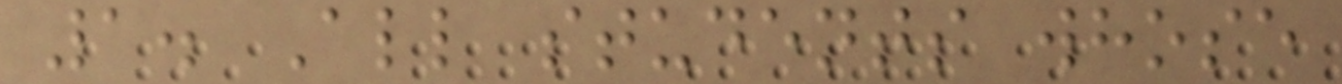1. All students whose
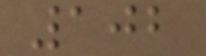102
